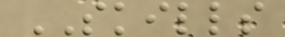SKILLS
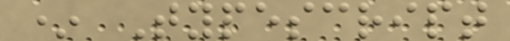* Typescript
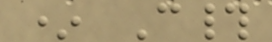* C#
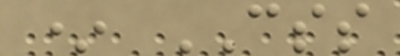* CSS
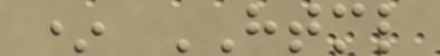* HTML
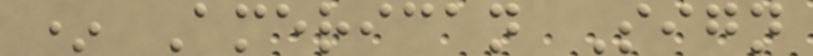* American Sign
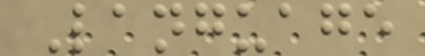Language
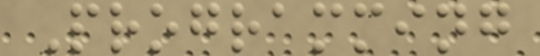Programming
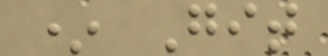* Git
